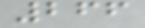266
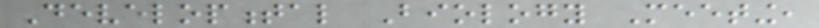Developmental Biology Meeting,
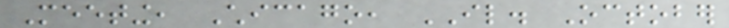Meeting, Chicago, IL. October
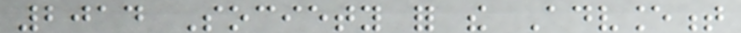2014 Society for the Advancement
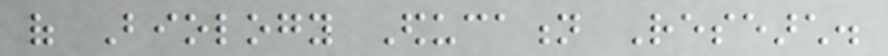of Biology Education Research.
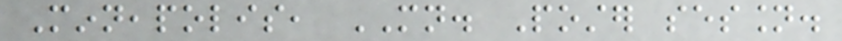Minneapolis, MN. Poster session.
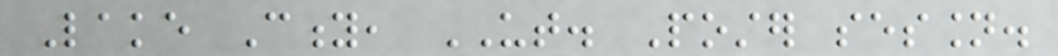Lake City, UT. Poster session.
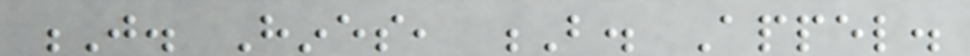J. Hines, B. Appel.
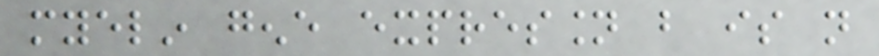myelin gene expression but is not
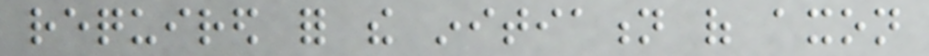required for the initiation of axon
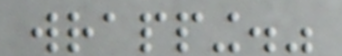wrapping."
